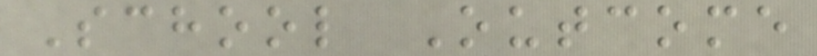School Outcome
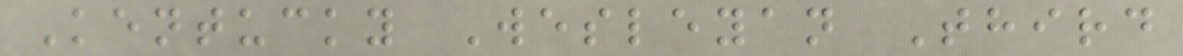Kentucky Wesleyan Third
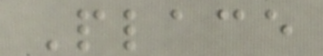Place
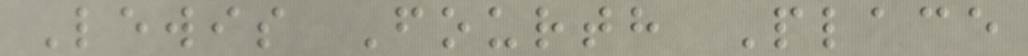Lewis Fourth Place
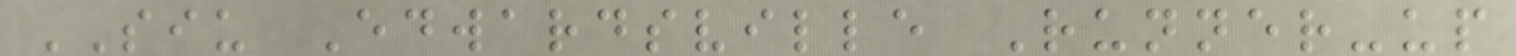SIU Edwardsville Runner-up
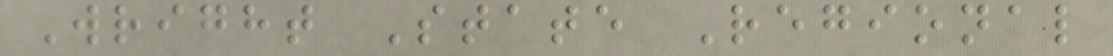Wright State Regional
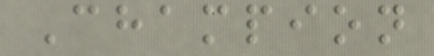Champion
